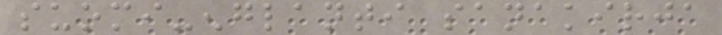suomi-englanti sanakirja
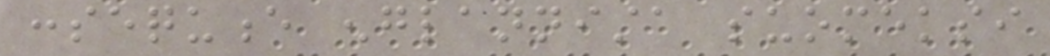consequence englannista suomeksi
